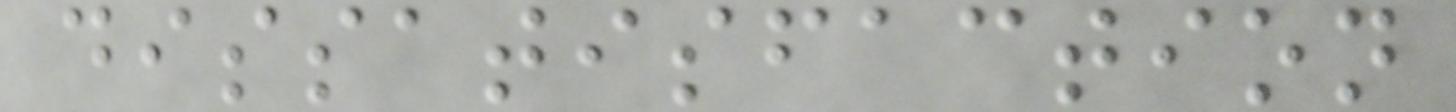dissatisfaction
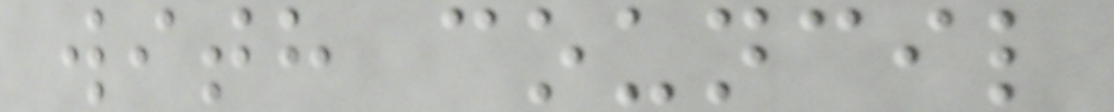with council
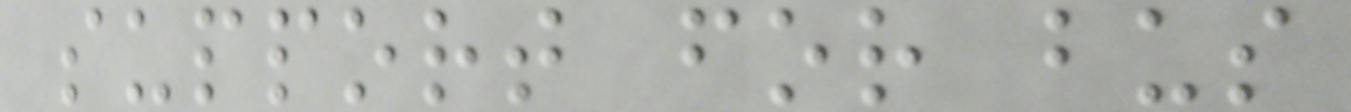support for bus
